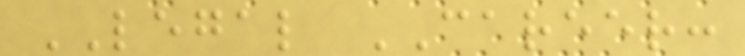LEGAL CAREER:
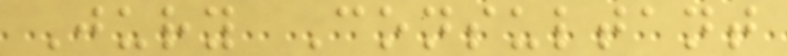Jury Consultant
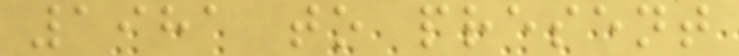1981 to present
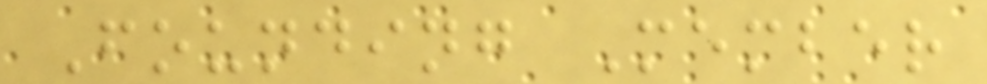Founding Member
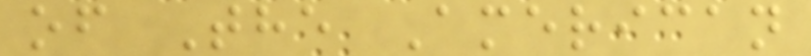of The American
